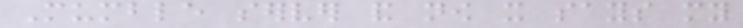Mumble server and now it says my
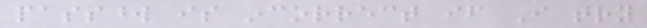password is incorrect if I try
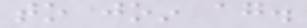to join again.
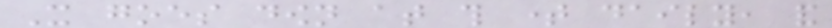It goes down at this time daily, and
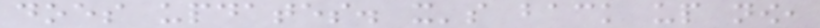does updates. it's back up now,
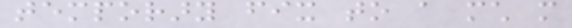temporary fix to a much more
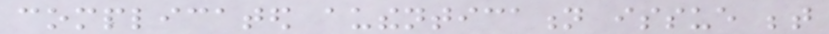complicated authentication issue between
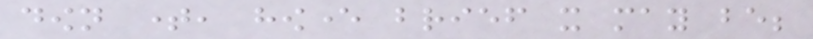down time, however brief it may be;
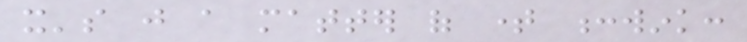it's just a matter of time :wink:
